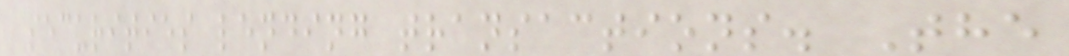securities lending transactions. The
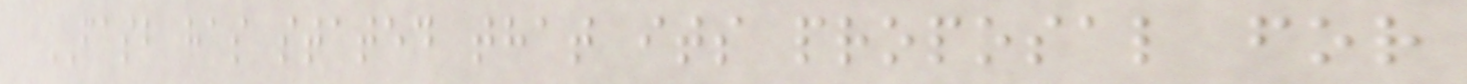FASB has stated that its proposal for
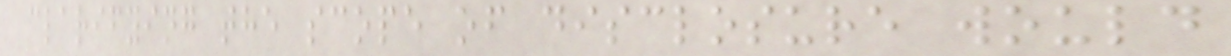clarifying the scope of disclosure would
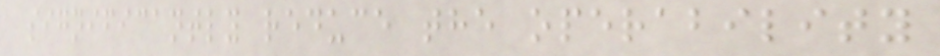significantly reduce the operability
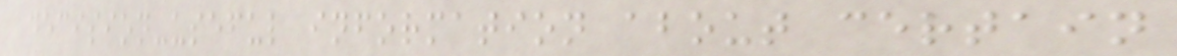decision-useful information about certain
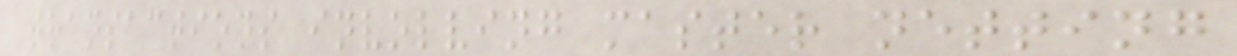transactions involving master netting
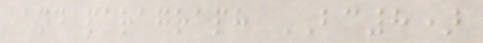and paragraph BC8)
